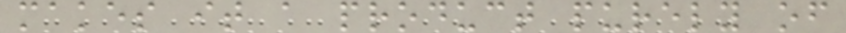makes it a product purely of
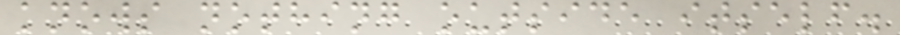knows nothing outside itself.
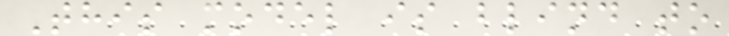This model is blind to
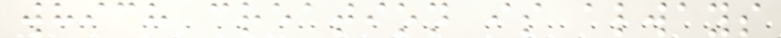which creation is always
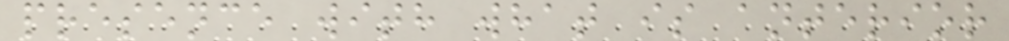presence with what is anterior
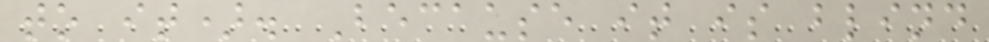to it). Because it is blind
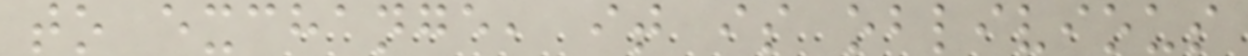to exchange, it is oblivious
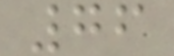76
